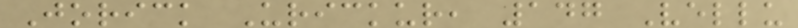Jorick Urickur, 147 Vellu
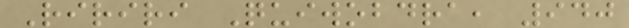Ririri Quiwobdra, 940
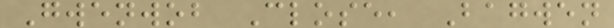Gwenwob Close, Bagwen
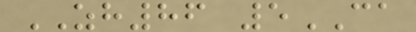ZH86 5CA
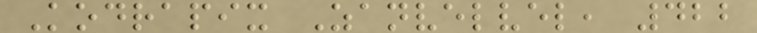Kodrapix Zanvelvel, 422
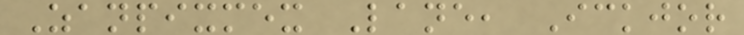Zanpixmex Lane, Ickjor
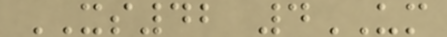XS42 4UM
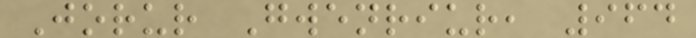Jorur Gwenriur, 964
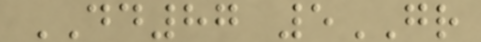DD87 5GR
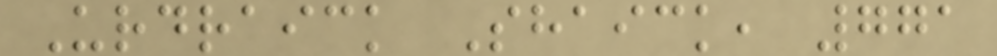Urdraick Shaick, 771
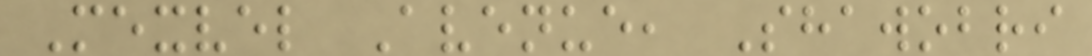Mexvel Avenue, Shawobri
